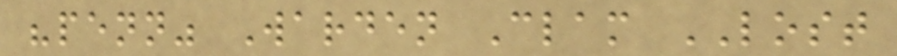"penn" Warden Clam LOST
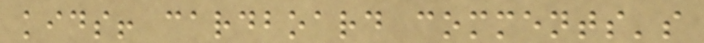kids! cardboard comments's
